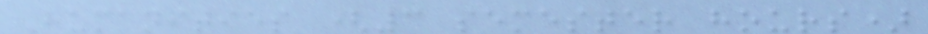Humanities (3 semester hours)
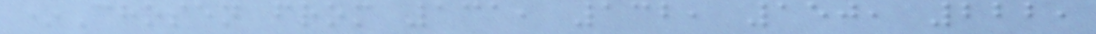*Chosen from 131, 132, 150, 222,
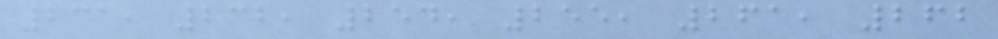231, 232, 254, 255, 261, 262
